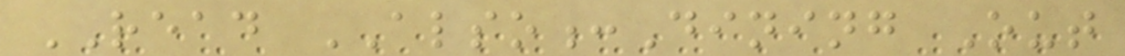READ ALSO:Dining Out
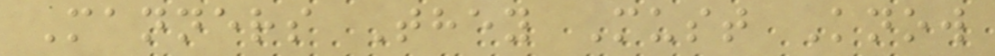Manners They Must Know
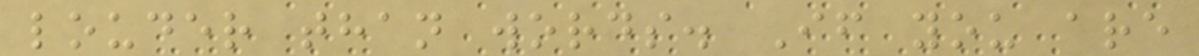louder than words. If you are
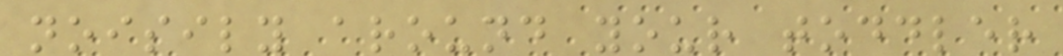noisily around your toddler
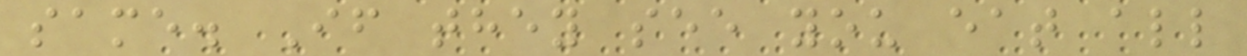same. If they see you eat all
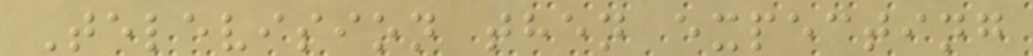Television then expecting
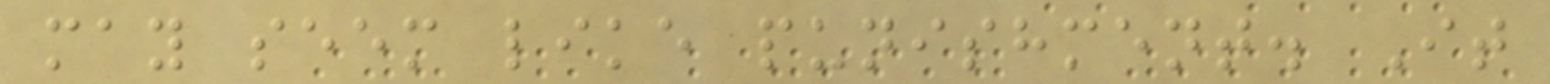may seem like punishment. It
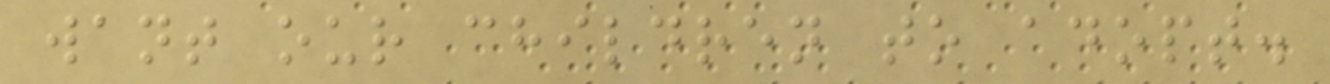want our children to adopt.
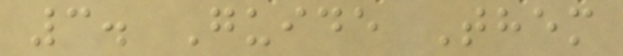3. Guide Them
